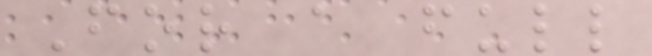For a full
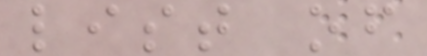list of
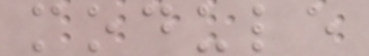module
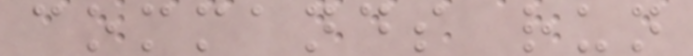commands run
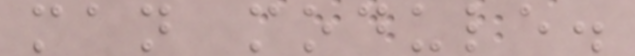man module.
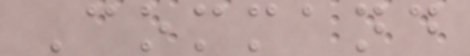Command
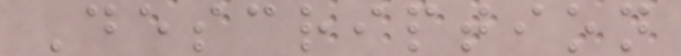Description
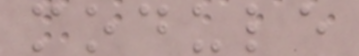module
